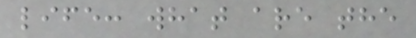life: what are the
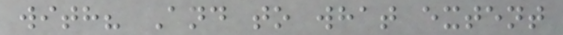with? And to what extent
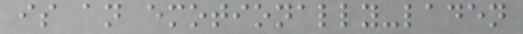is an emotionally-laden
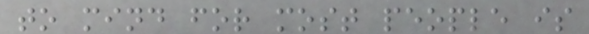to mind for most people is
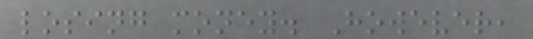losing money. However,
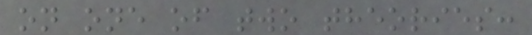on one of two theories:
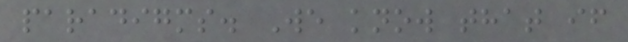paradigms. We know that if
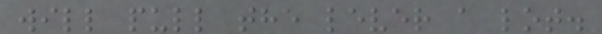will pull the lever a lot.
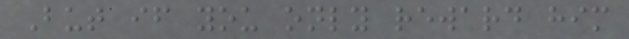But if you only reward him
